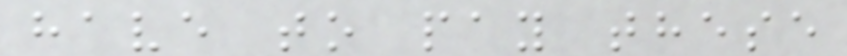have to pay these
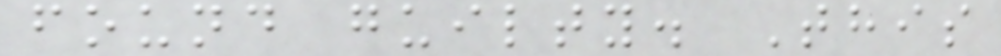found guilty. This
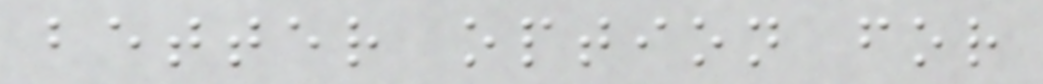better option for
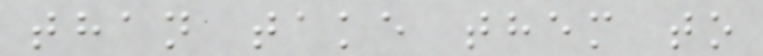than take them to
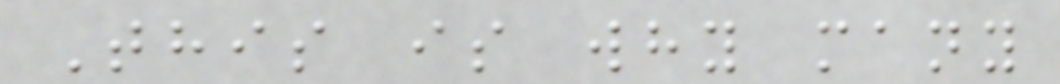This is why many
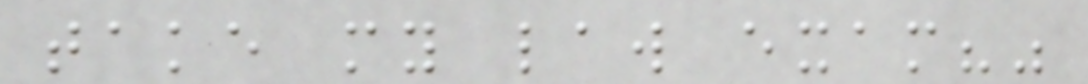take my law exam?"
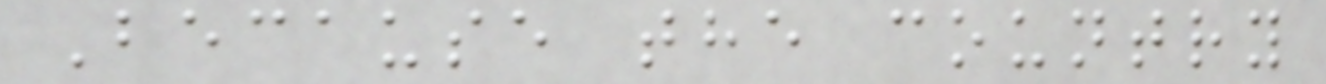Because the country
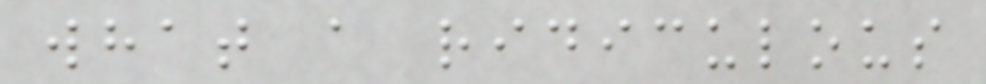what a ridiculous
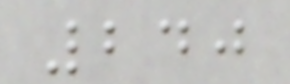240
